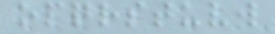opqrstuvw
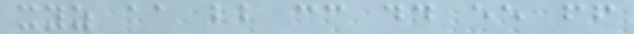xyz aa bb cc dd ee ff
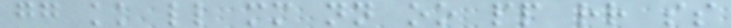gg kk ll mm nn oo pp rr ss
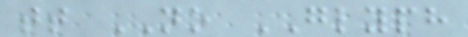tt NO GLYPH
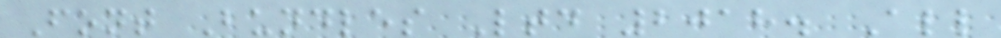Font Bundles Ltd 2018. All
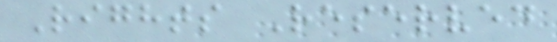Rights Reserved
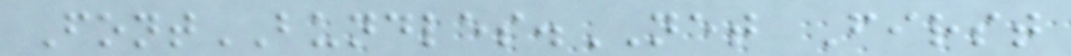FontBUNDLES.NET First
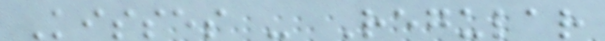Kisses - Regular
